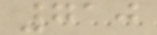710
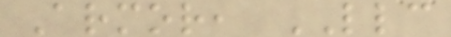Armor, LLC
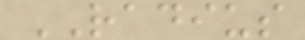RADIUS
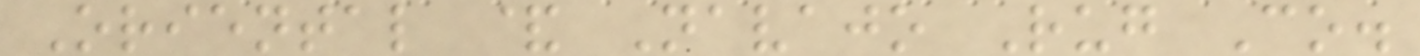Oriental & Navajo Rug Co.
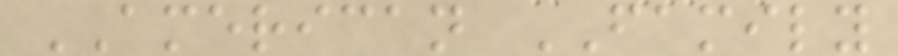AMERICAN FAMILY
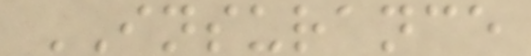INSURANCE
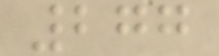277
